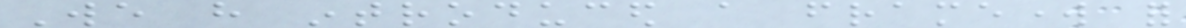We have introduced a framework for
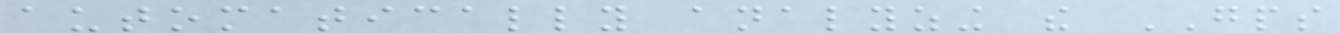automatically analyzing the GPS
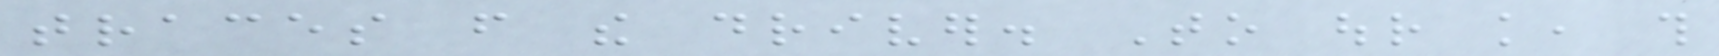traces from the driver. To our knowledge, this
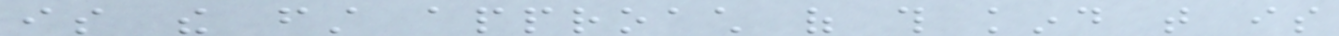is the first approach of this kind that is
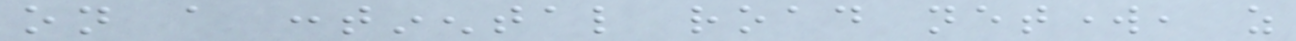on a continental road network, as
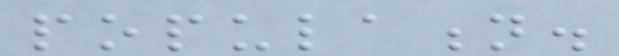population.
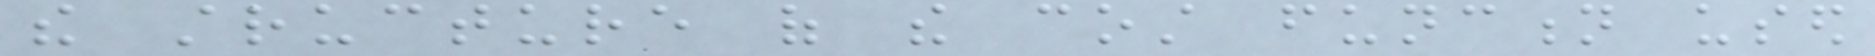the structure of the cost function used
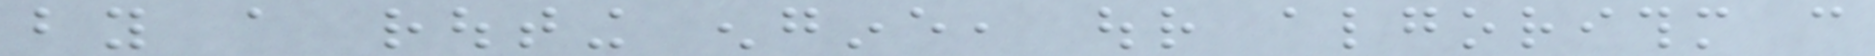by a routing engine, our algorithm can
